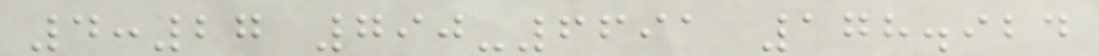4:27 790-6691 178.924
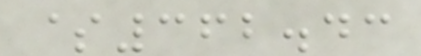$362.43
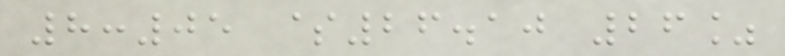8:05 $26.10 26%
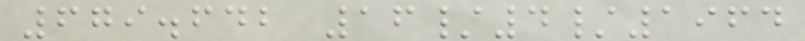679.642 16/4/1964
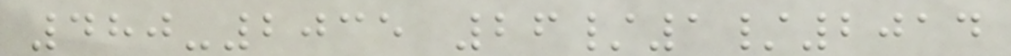480-2035 26/1/2014
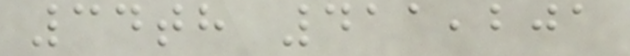34th 411,201
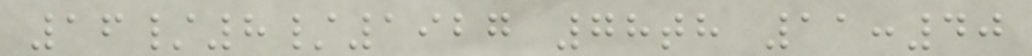16/8/1927 78th 11:40
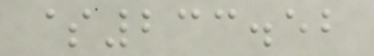$233.52
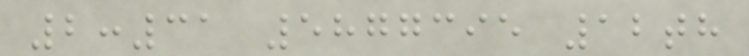2:31 5877395 12th
